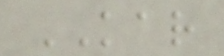KAR
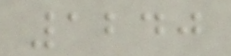1240
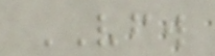VFW
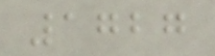1727
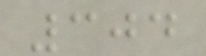304
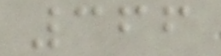366
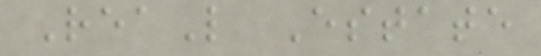ReaL Estate
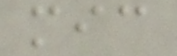mic
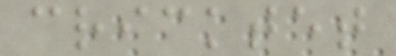cricktet
